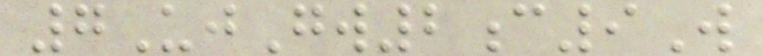7UjGw2c9W
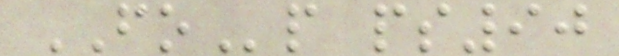FOp ps90
